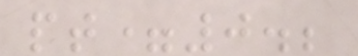pt=0.;
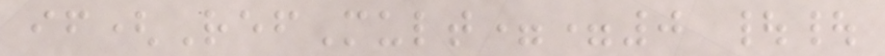if(RefMult==0 ||
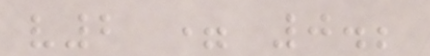v2 = 0.;
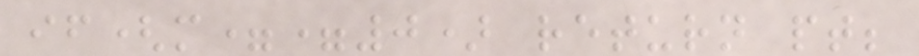if(m==0) return pt;
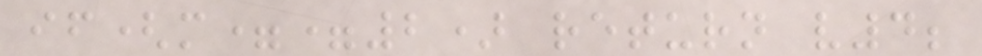if(m==2) return v4;
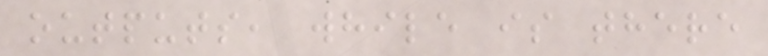outputs, while is there
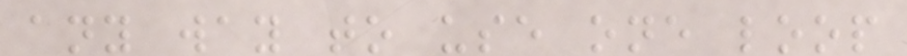any way to use one loop
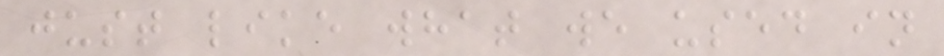just like what we used in
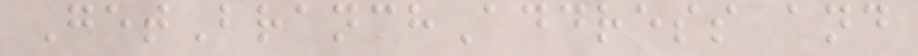GetBranchAddress and
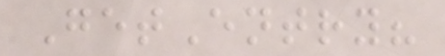GetEntry?
